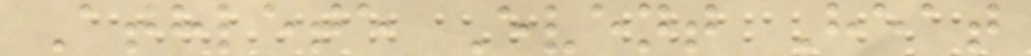Athlete Event Heat
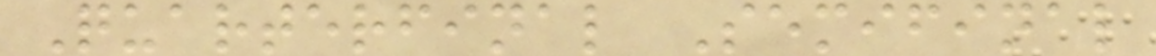Quarterfinal Semifinal
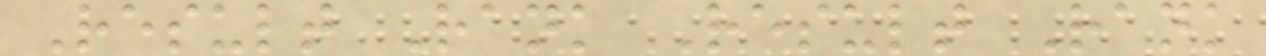Result Rank Result Rank
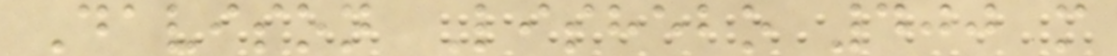Davison Lishebo 400 m
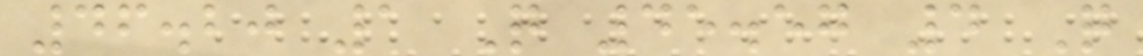46.20 1 Q 45.57 4 Q
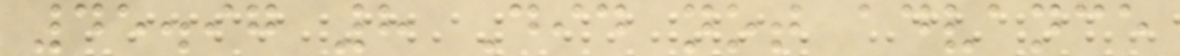45.97 8 Did not advance
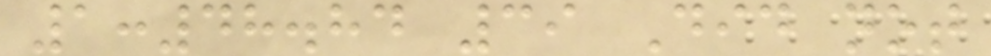1:48.84 39 Did not
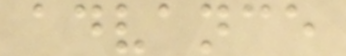advance
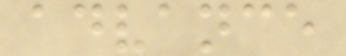advance
